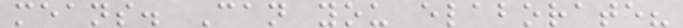means. Can you elaborate?
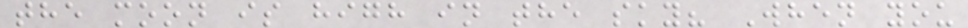the moon is high in the sky? When you
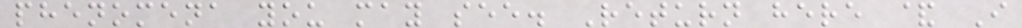phenomena you may see. Return here & I
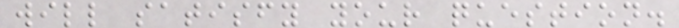will satisfy your question.
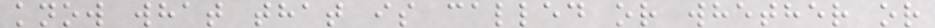know what that is called or whether or
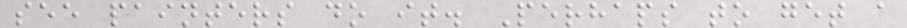see painters do it. Perhaps to get a
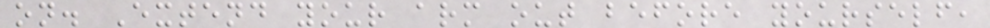on. Extend your arm out before yourself,
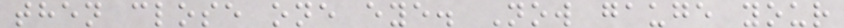then close one eye. Now gauge your
